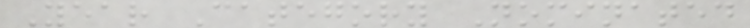Year Category Nominated
